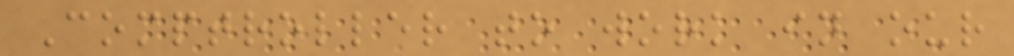Comptroller to work in our
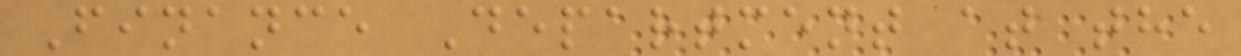Finance Department at the
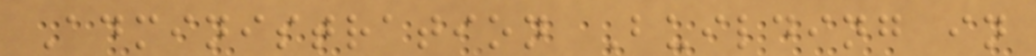Administration Building in
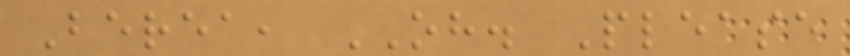Berea, OH. Please
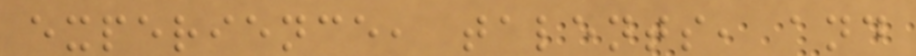experience, talents, and
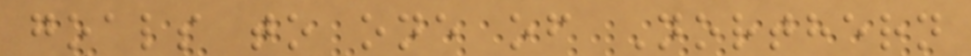goals to one of Northern
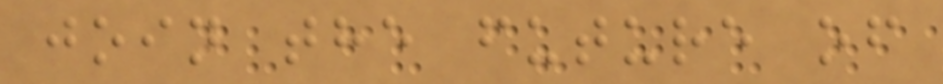join the future of
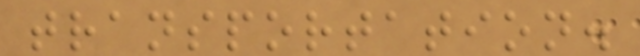transportation.
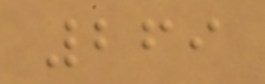269
